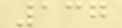137
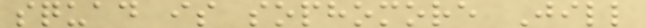squad is sophomore Jill
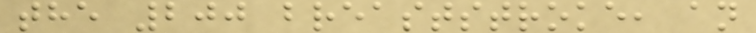the 200 breaststroke, an
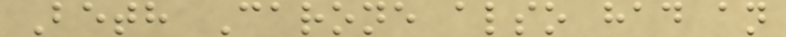Beth Carone also had an
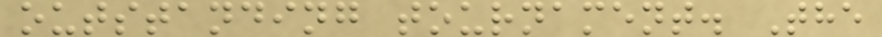outstanding tournament. The
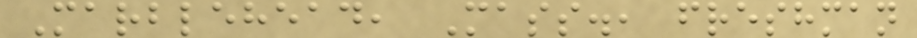Marblehead, Mass., freshman
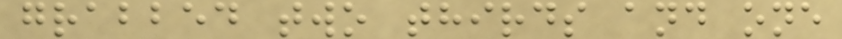grabbed two thirds and one
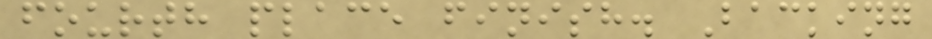fourth place finish. Backing
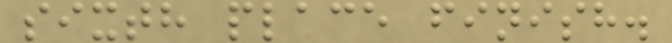sixth place finish.
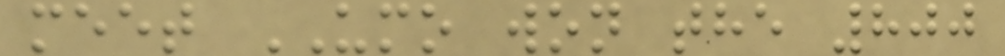meet UMO won the 800
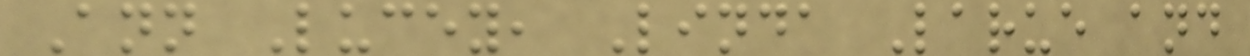Ann Lucey, Linda Larue and
